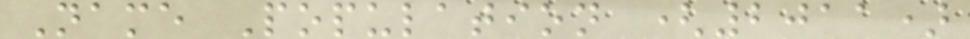Name Population (2011)
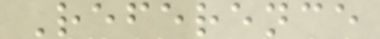Reference
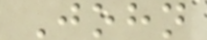John
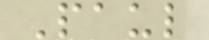Paul
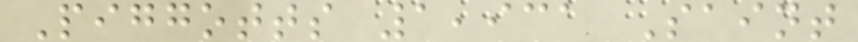Piggotts 1,931 Saint
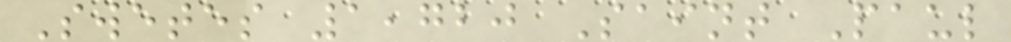Swetes 1,720 Saint Paul
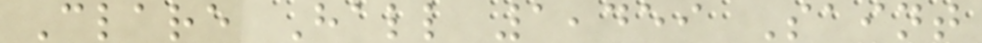Clare Hall 1,459 Saint
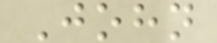John
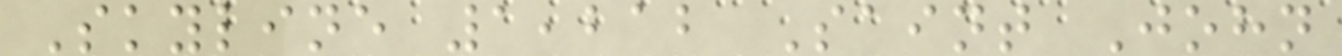Skyline 1,212 Saint John
